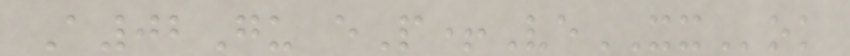A02Gu eP+VeXXok
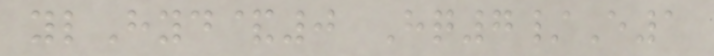ylHyd&0 Hq7/E1
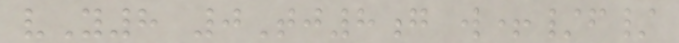vY8 0Tj8g w+/f/
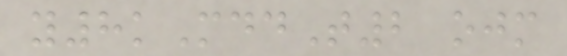y8kMddT2 ojm
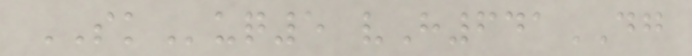SKuq5 vH641DG
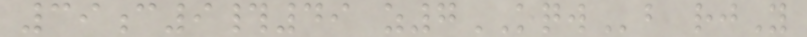39c9#49 z7OQWb rjY
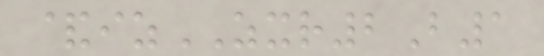&izZXR2B1
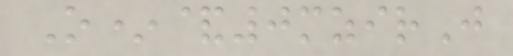O*&0mzirJ
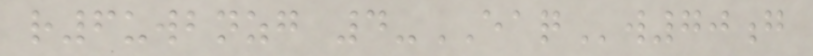r6uwbnzg 4-EAQw70g
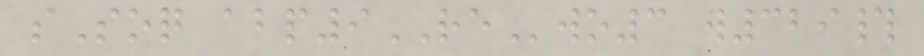sSoq abp9REwo3 w329#
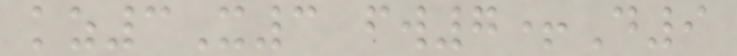kz3X3 fw7+D9
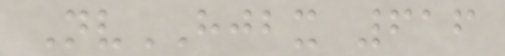NvHJBX 616
